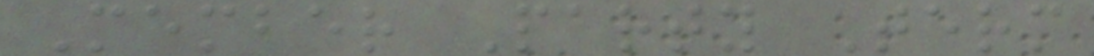Member Party Term
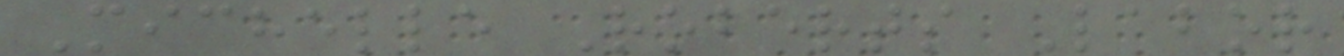Michelle Roberts Labor
